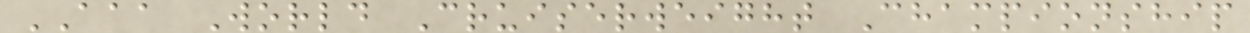AAA World Cruiserweight Championship
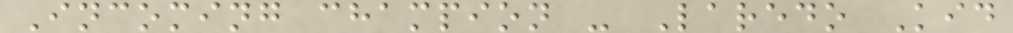Incoming champion - Laredo Kid
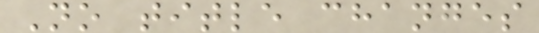No title changes
